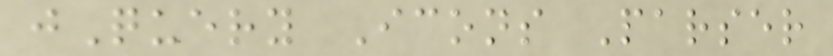jQuery Icons Parser
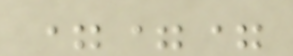===
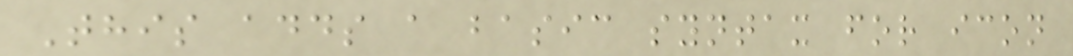This adds a basic syntax for icon
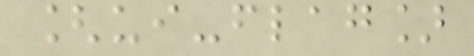[ui-flag]
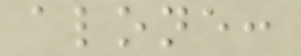alone:
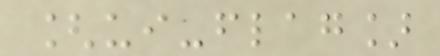[ui-flag]
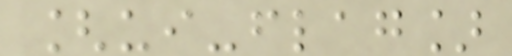[ui-flag]
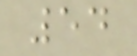54
